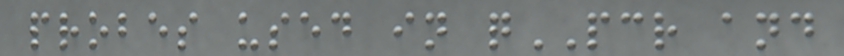probes used in qPCR and
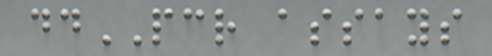ddPCR assays
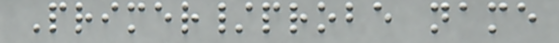Primer/probe name
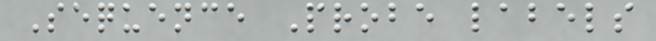Sequence Probe labels
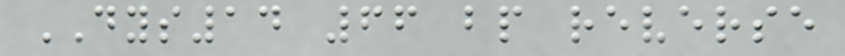DYS14 66 bp reverse
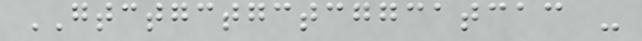GTCTGCTGCTCGGCATCAC -
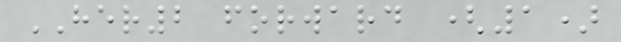HER2 forward (1)
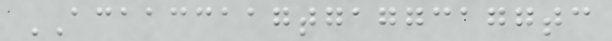ACAACCAAGTGAGGCAGGTC
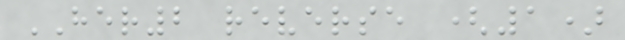HER2 reverse (1)
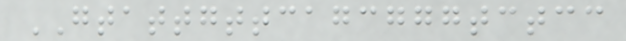GTATTGTTCAGCGGGTCTCC
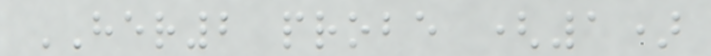HER2 probe (1)
